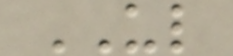UL
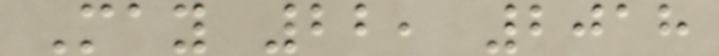May 22, 2018
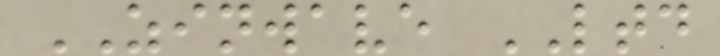ZINWAVE LTD
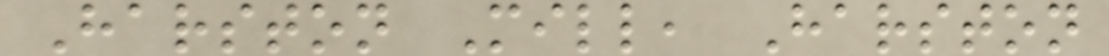Harston Mill, Harston
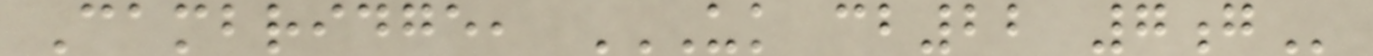Cambridge, UK CB22 7G
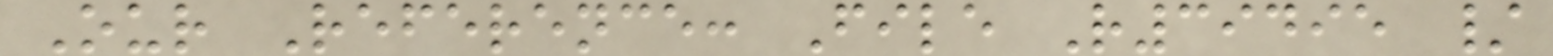Our Reference: File R39495 /
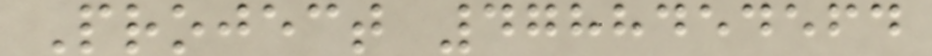Project 4788454564
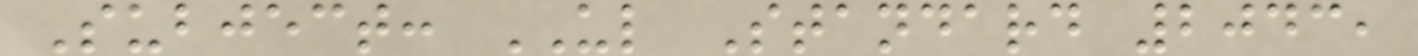Subject: UL Standard 2043,
